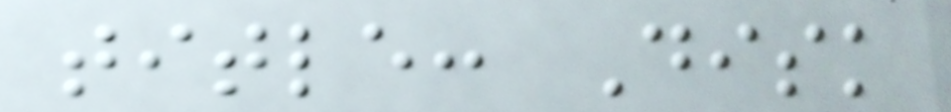title: Disk
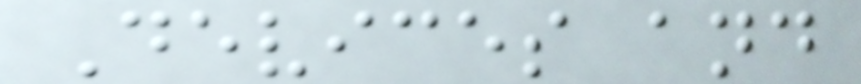Devices and
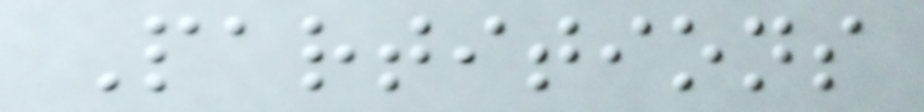Partitions
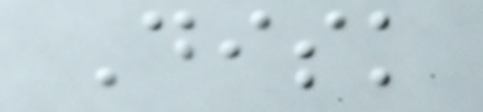Disk
